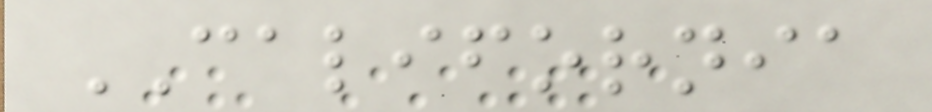CALIFORNIA
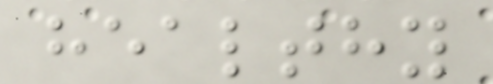healthy
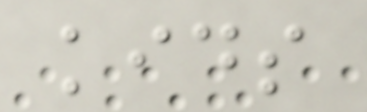kids
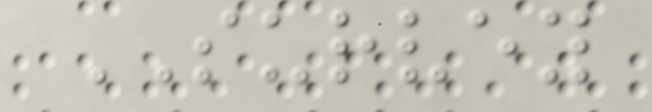SURVEY
